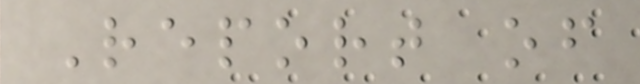Report of
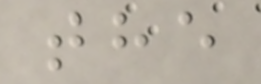the
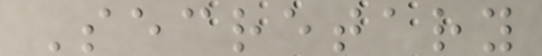Secretary
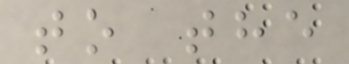to the
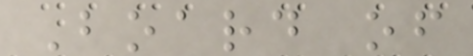Board of
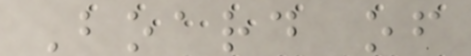Board of
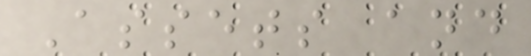Assets and
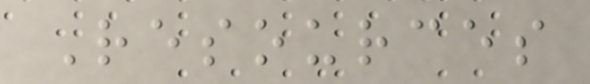Resources
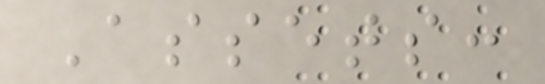Assets:
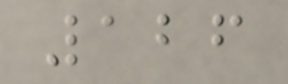126
